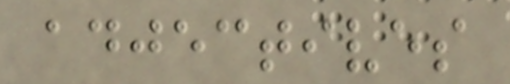adjectives
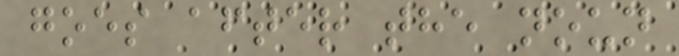goes after the noun
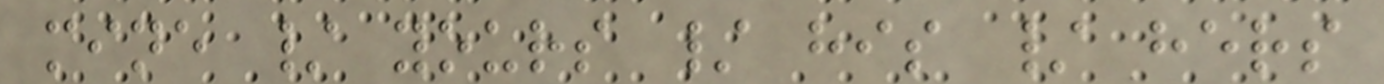mine / yours / his / hers
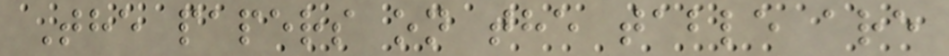The papers on the table are
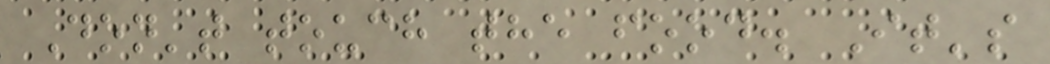Don't touch the food. It's
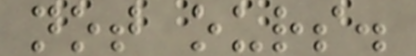not ours.
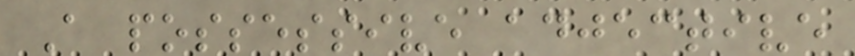A possessive adjective
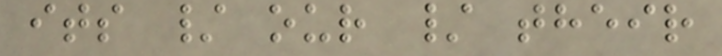its / our / their
